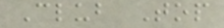Club Top
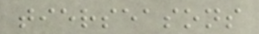tierseasons
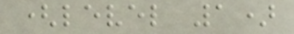(level 1)
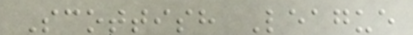Scottish League
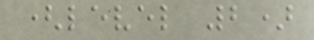(level 2)
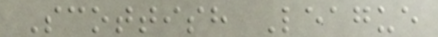Scottish League
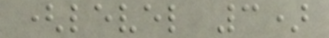(level 3)
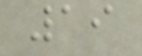19
